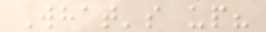What's up?
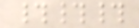###
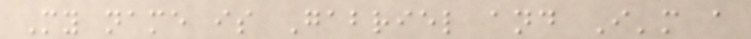My name is Gabriel and I'm a
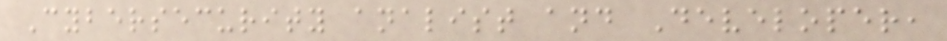Cybersecurity analist and Developer,
